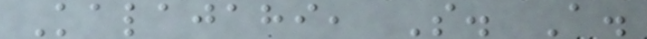Kalajahi, S. A.
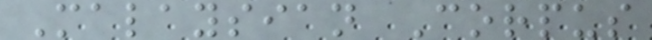Malaysian Corpus
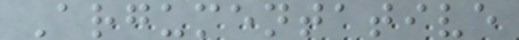Argumentative
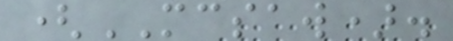(MCSAW).
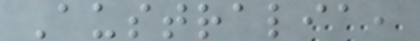Australia,
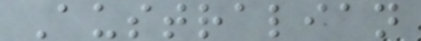Australian
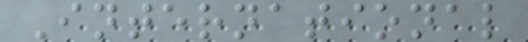International
